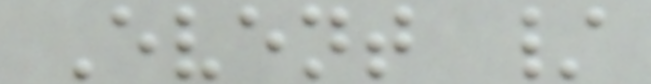Event /
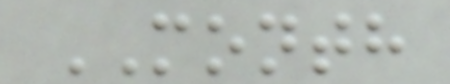MONTH
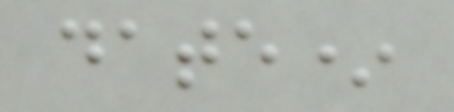date*
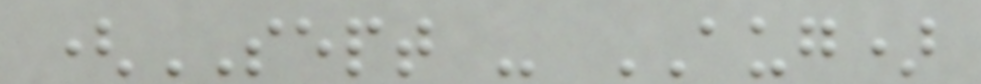(SEPT - AUG)
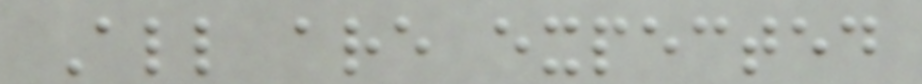All are expected
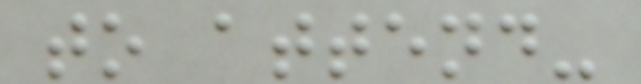to attend-
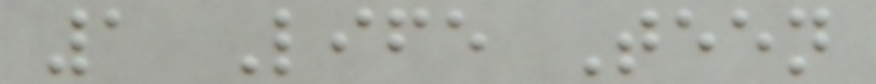1 Life Teen
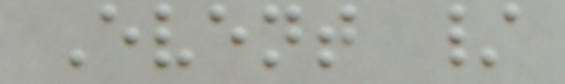Event /
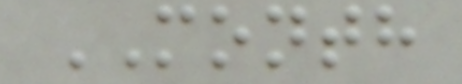MONTH
